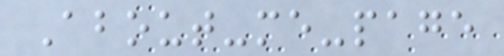About-me-page
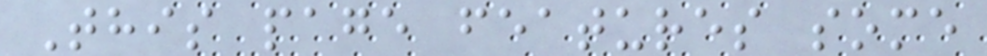This page features some
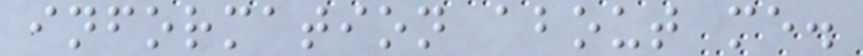information about me.
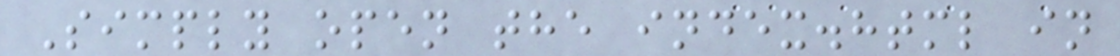Simply open the index.html in
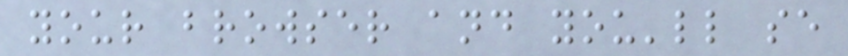your browser and you'll se
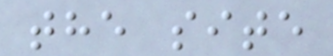the site
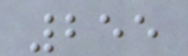255
